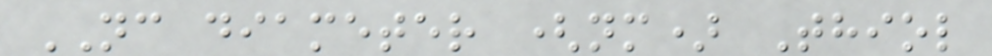NC diameter (nm) Thiol
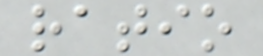ratio
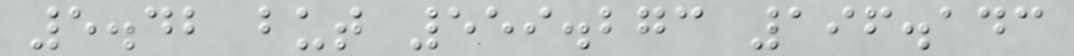5.42 but 559.273 196.143
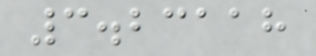3.23118
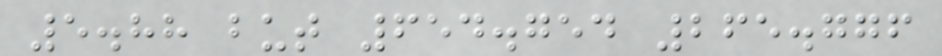5.88 but 654.754 265.776
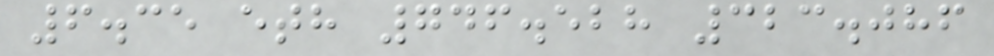6.35 eth 746.528 323.086
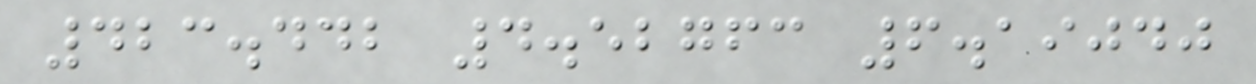423.442 4.52763 6.19040
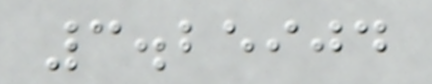3.25904
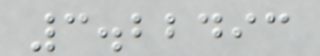3.22493
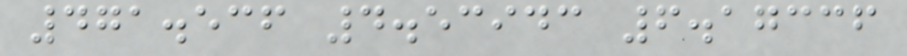471.536 4.53943 6.17336
